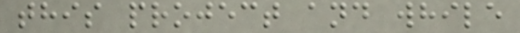this project and while
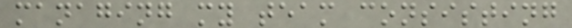managing my team consisting
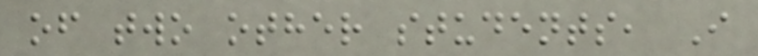of two other students, I
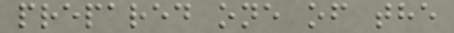prepared one of the
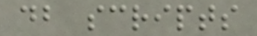db scripts
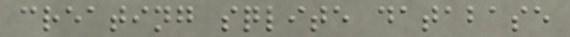creating sqlite database
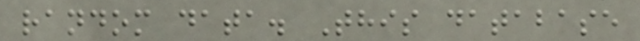random data. This database
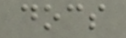docs
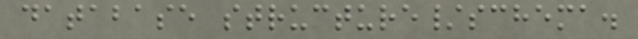database structure/schema.
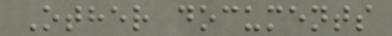Other documents
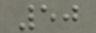50
